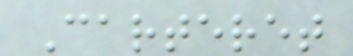Carteret
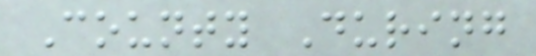County During
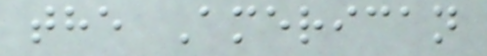the American
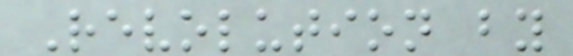Revolution by
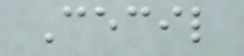Cecil
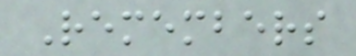Remembers
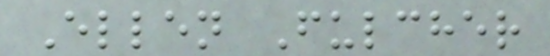Ellen Fulcher
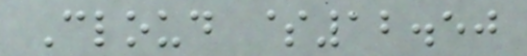Cloud $12.50
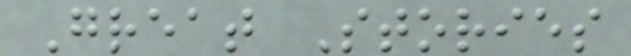Great Stories
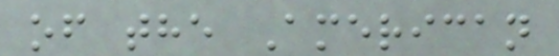of the American
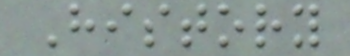History
